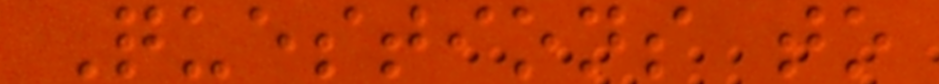Questions to
